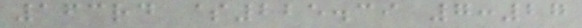163rd $225.39 7:27
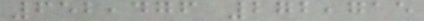652,476 272,715
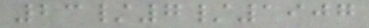23/7/1907
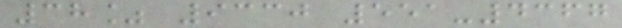38% 9330 551-4367
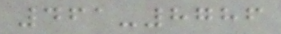461-8786
